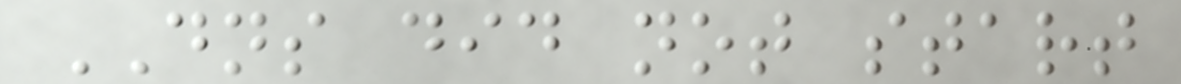DNS did not start
